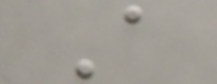A
